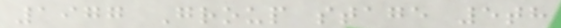1977 Group stage 5th
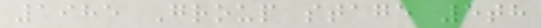1985 Group stage 5th
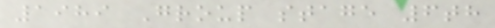1989 Group stage 6th
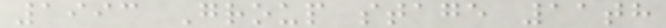1993 Group stage 11th
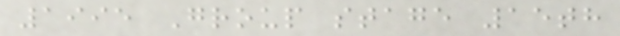1995 Group stage 15th
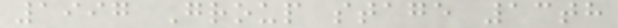1997 Group stage 13th
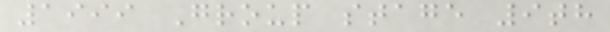1999 Group stage 9th
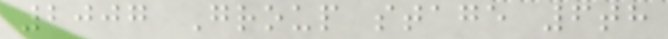2007 Group stage 6th
